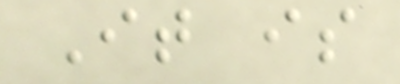It is
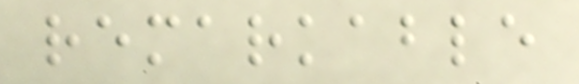remarkable
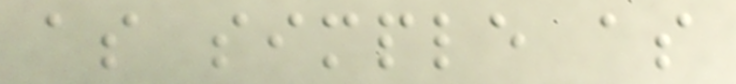as simple as
